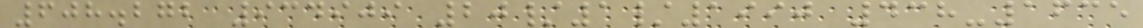608.272 934909 20/1/1990 438-1635
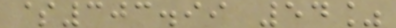$303.99 54%
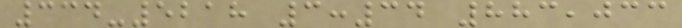334-5218 3:34 883,033
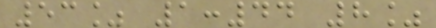53% 1:44 8%
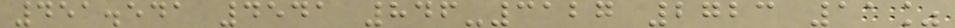451.541 4541 846-3127 2723 11%
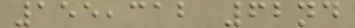155,312 62nd
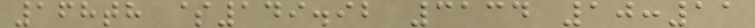168th $149.92 3134 10:11
